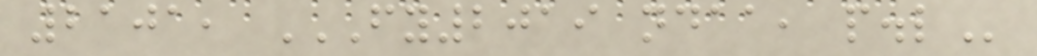2101, FY2019 NDAA, P.L
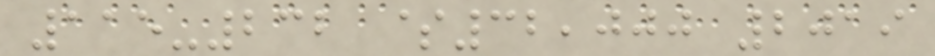115-232 $32,000 2019
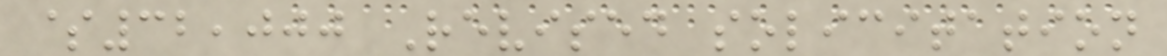$32,000 Revised solicitation
